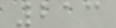213
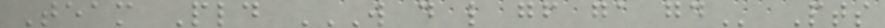Team Pld W D L GF GA GD Pts
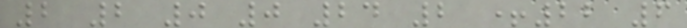2 2 0 0 24 2 +22 6
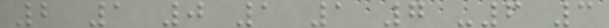2 1 0 1 1 7 -6 3
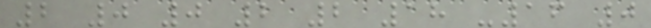2 0 0 2 2 18 -16 0
